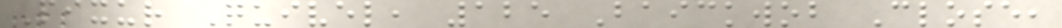Pixur Quivel, 125 Baickwob Close,
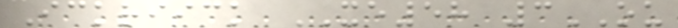Ickriick XE58 3OU
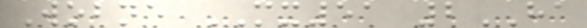Wobne MX51 2HA
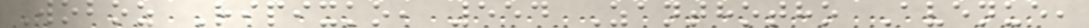Woboz Ripixko, 554 Zanthotho Avenue,
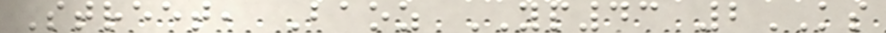Street, Baoz YP43 2KS
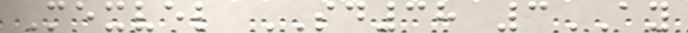Mexvel SD38 3AY
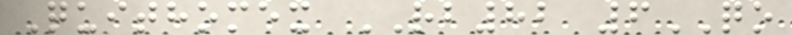Quithomex RB82 6QO
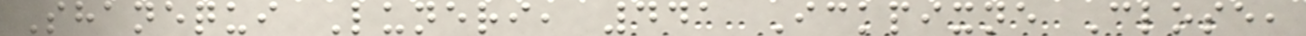Shanequi Luneri, 441 Ickpixne Close,
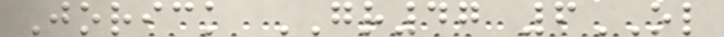Jorick GR47 6OL
